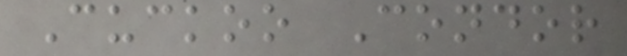Cuckoo Condor
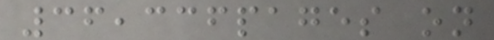36,336pages on
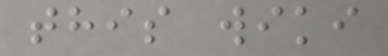this wiki
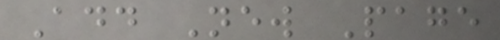Add New Page
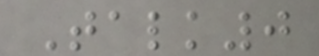Talk0
